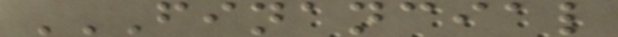FINANCIAL
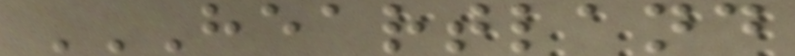HEARTLAND
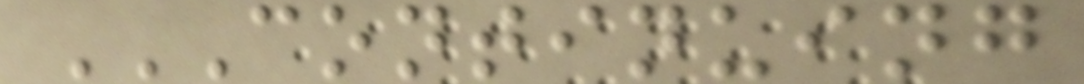CONTINUING
